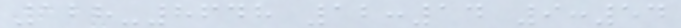128-8648 12:14 9:54
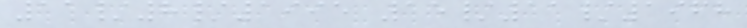11/8/1995 15/11/1968
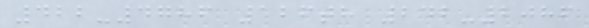422-4786 126th 242-2086
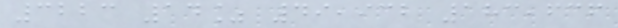3223 14% 49,932 183,636
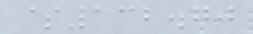$132.70
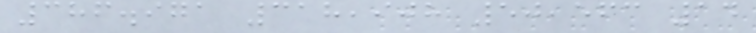386.971 318,908 50,563 14
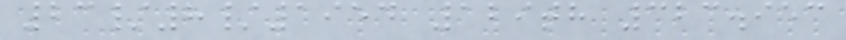23/8/1954 129th 323.953
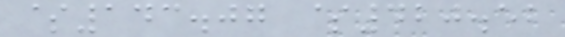$143.07 $420.52
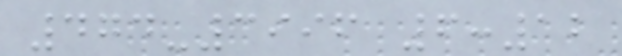474-3996 6:12
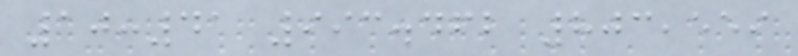10:41 993.462 803,559
